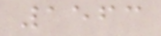1563
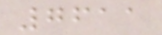7611
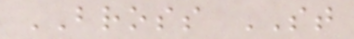BROSS ST
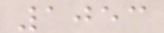1053
